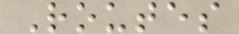Routes
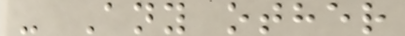- Any other
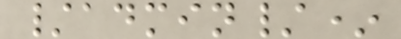/admin/*
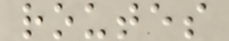routes
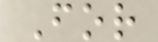For
